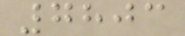7803
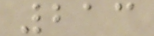213
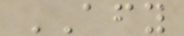AFY
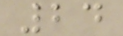24
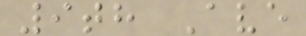9th Ave
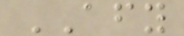AFY
